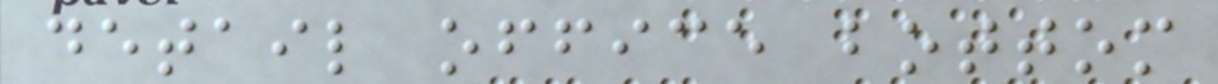detail office bottom
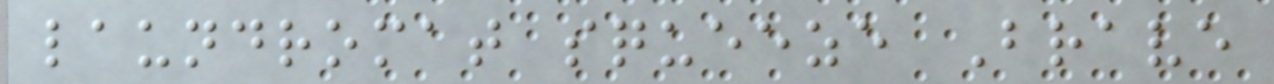laundromat squeeze Brave
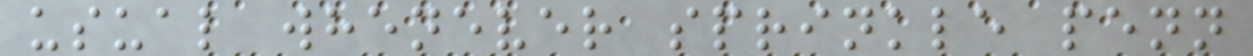usual whenever sprinkle penn
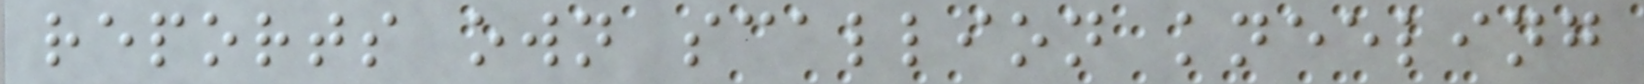reports own scallion kneeling
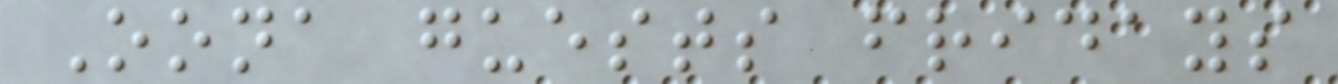Oona guests fridays
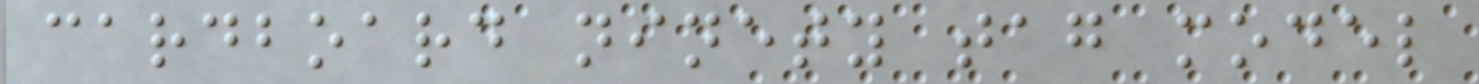cardboard ninety tag model
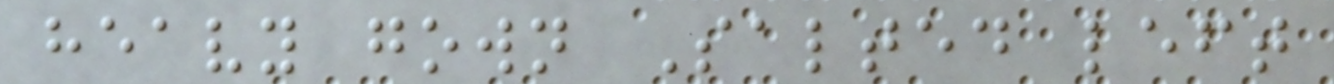heavy gown Salted left
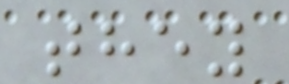they
